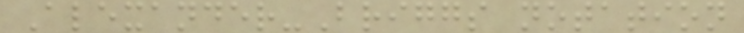Alexander-Briggs notation
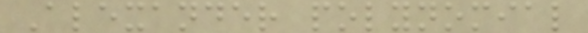Alexander polynomial
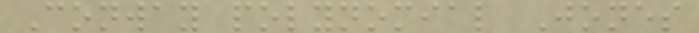Conway polynomial Jones
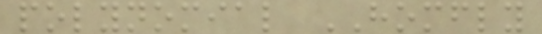polynomial HOMFLY
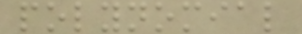polynomial
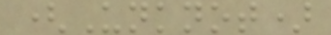(Unknot)
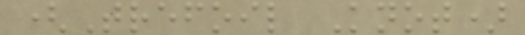(Trefoil Knot)
